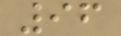96
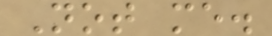Not me.
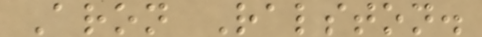Aron Ralston.
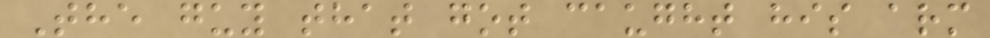The guy that got caught his arm
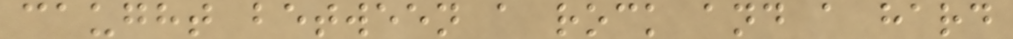caught between a rock and a hard
